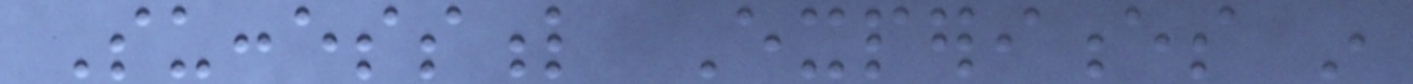Successful Experiences in
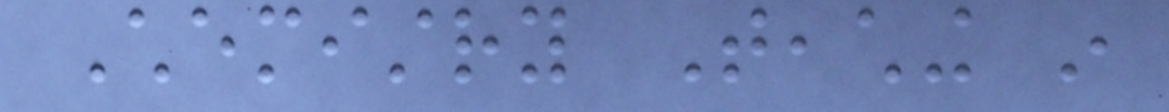Chemistry Teaching in
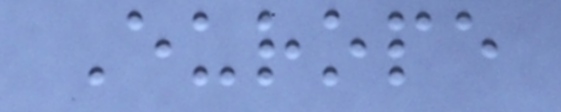Europe
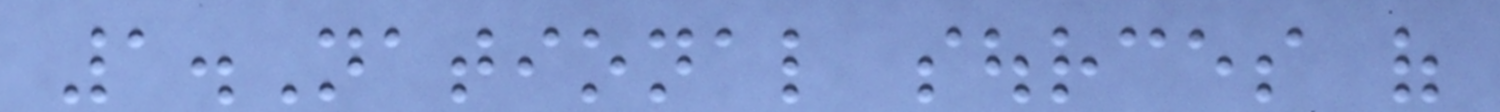1.National sources of
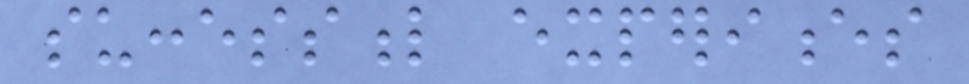successful experiences
